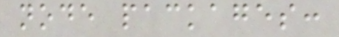node packages:
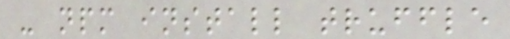- npm install truffle
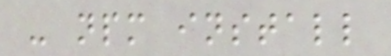- npm install
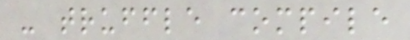- truffle compile
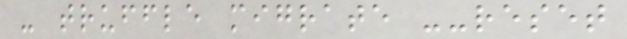- truffle migrate --reset
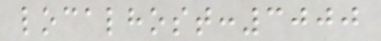localhost:3000
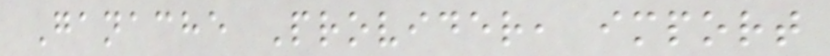Ganache Provider, import
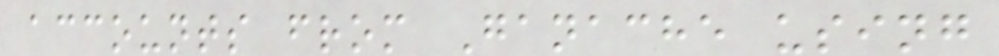accounts from Ganache using
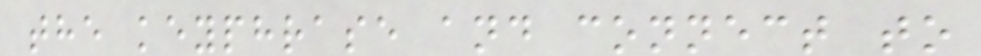the keyphrase and connect to
